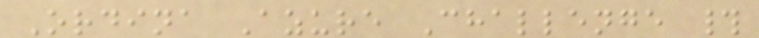Ordina Azure Challenge #
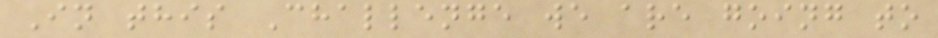In this Challenge we are going to
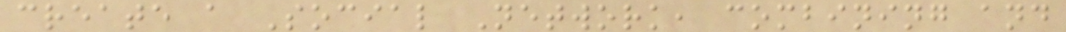create a Social Network, combining and
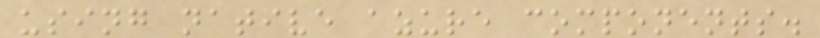using native azure components.
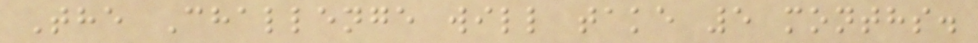The Challenge will take 5 months.
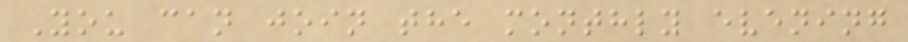You can join the monthly evening
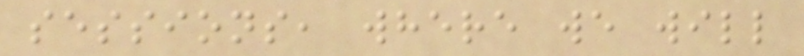sessions, where we will
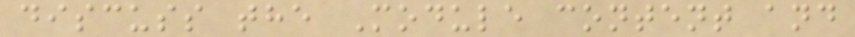discuss the Module content and
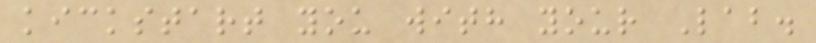kickstart you with your Lab.
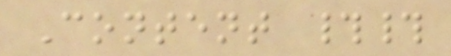Content ##
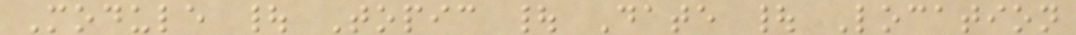Module | Topic | Date | Location
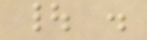| .
